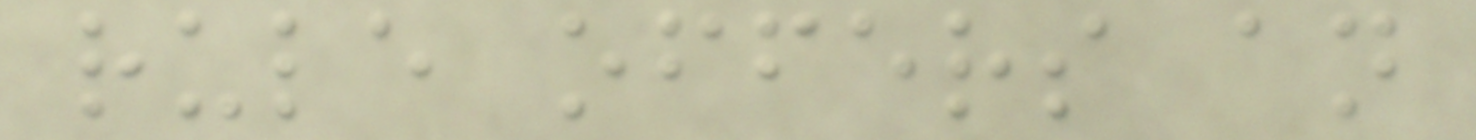rule offers an
